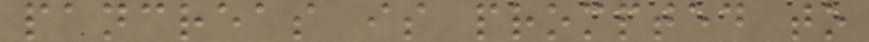pancreas is prompted to
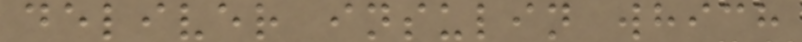deliver insulin which
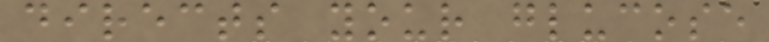directs your glucose
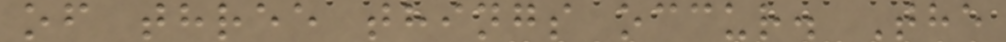of three things occur. The
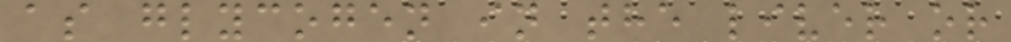as glycogen in the liver or
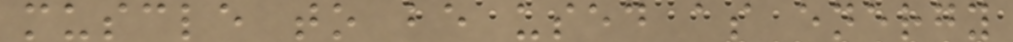muscle to be used as energy
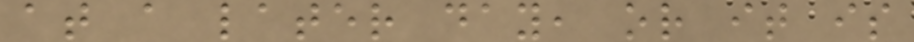at a later day, or it is
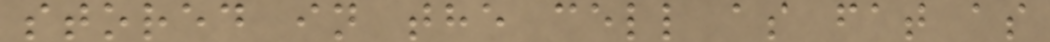stored in the cell as fat as
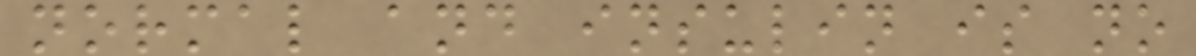normal and insulin is no
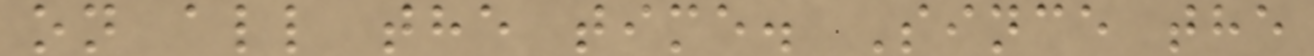on all the time. Since the
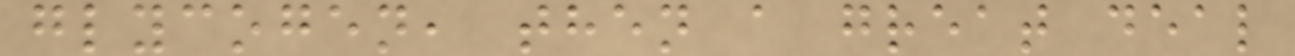glycogen, then a great deal
